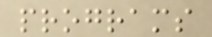programs
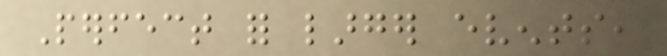Perfect for larger events,
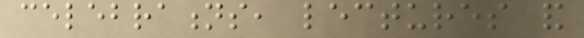celebrations, lectures and
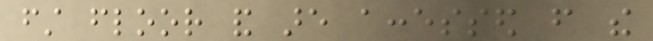first floor and are accessed from the
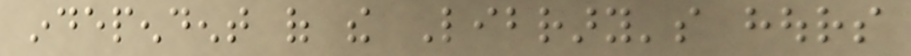independent of the Library's hours
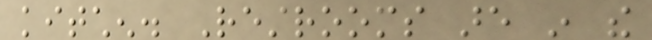kitchen. Restrooms are in the
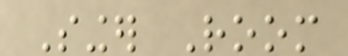Singer Room
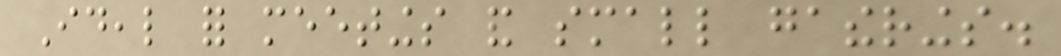Ideal for meetings and small gatherings.
